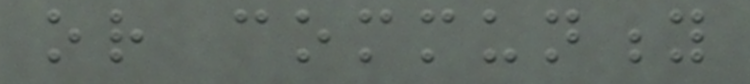or community
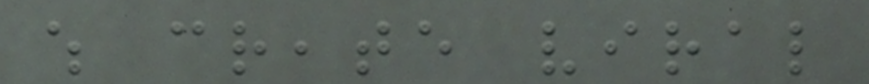which create viral
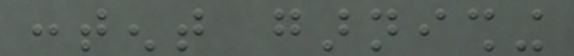content garnishing
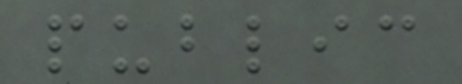public
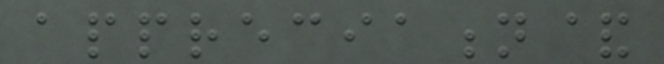appreciation&
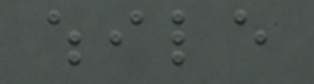while
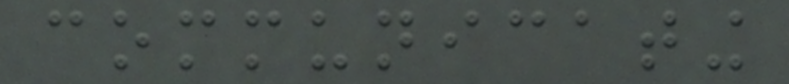communicating
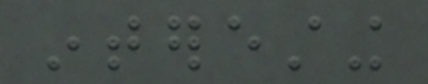interesting
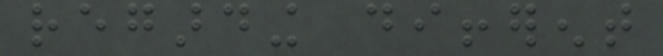regarding different
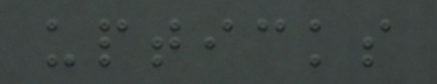upticks
